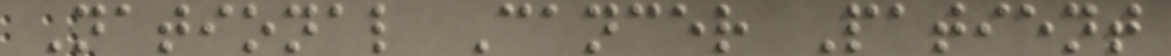National Cancer Patient
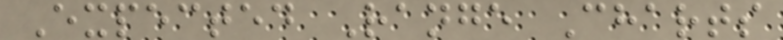Expected Range Charts
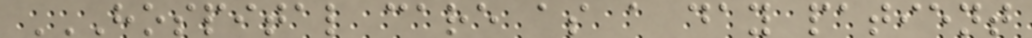HOSPITAL CARE AS A DAY PATIENT
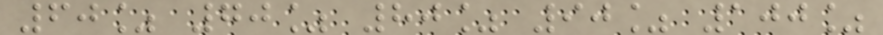60% 70% 80% 90% 100%
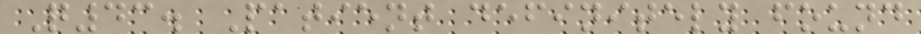Q43. Patient definitely found
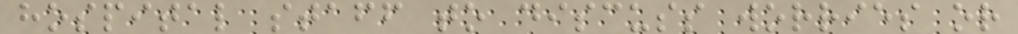hospital staff to discuss worries or
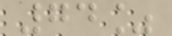74%
